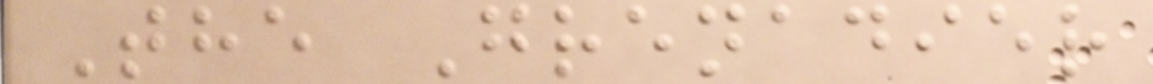The Grenadier
